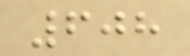608
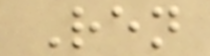Ren
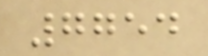7754
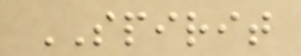SPIRIT
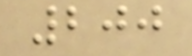200
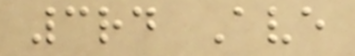3rd Ave
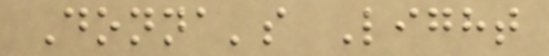Donna's Light
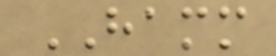HAMM
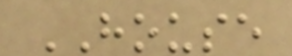HOUSE
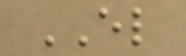EL
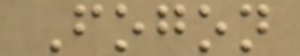Fogon
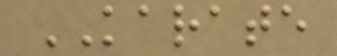KARATE
